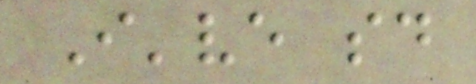I've said
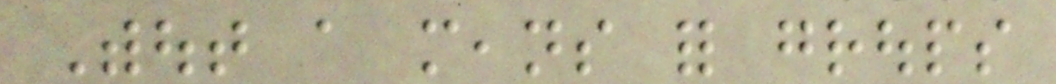Without a means for groups
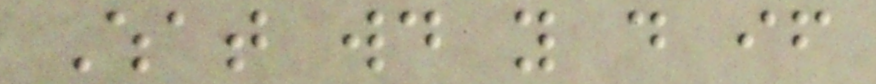What would you do if
